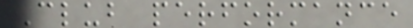Club performance
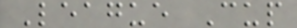League Cup
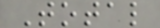Total
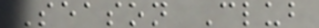Season Club
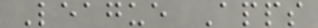League Apps
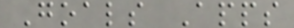Goals Apps
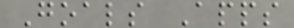Goals Apps
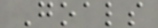Goals
